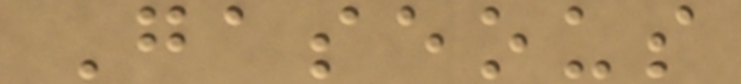Gaseous
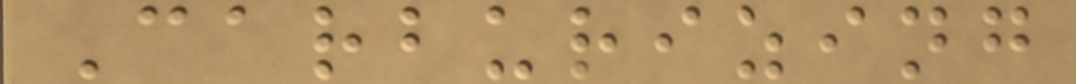Carburizing
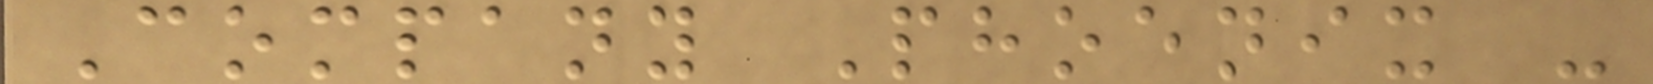Company Phoenix -
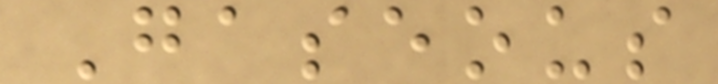Gaseous
